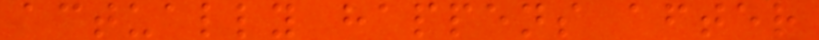actually happens after
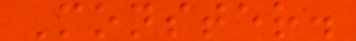Monster.
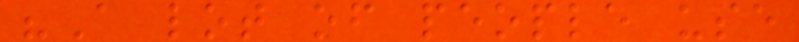"A lot of people use
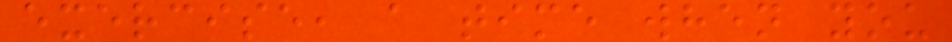exercise, a time when you
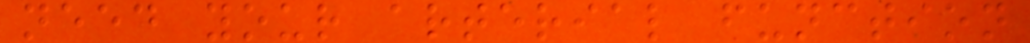need your arterial function
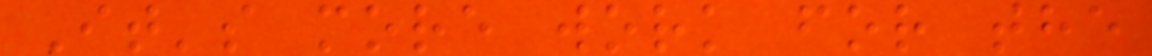It's more work for the
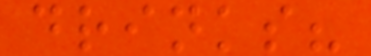drinks?
